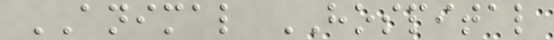ANIMAL HOSPITAL
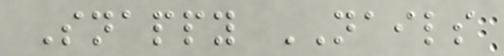Snappy NAILS
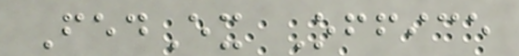FedEx Office
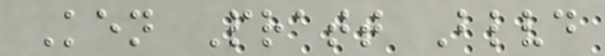Ken Pratt Blvd
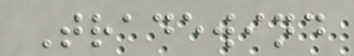Tradewind
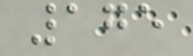175
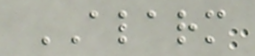ALARM
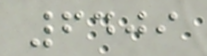6409
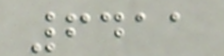6411
